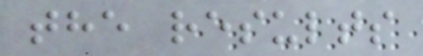the results
